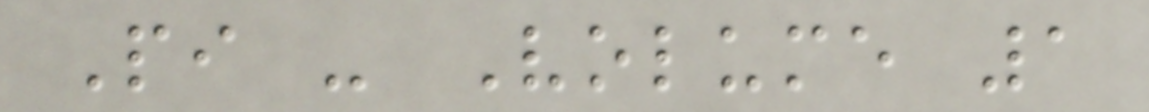Pi - Volume 1
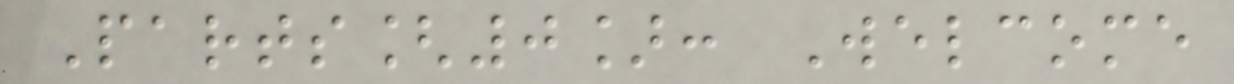Parts[0]: Welcome
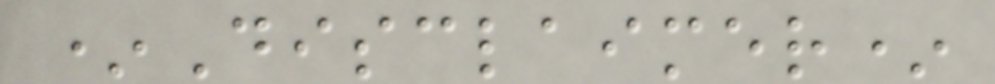*Disclaimer*
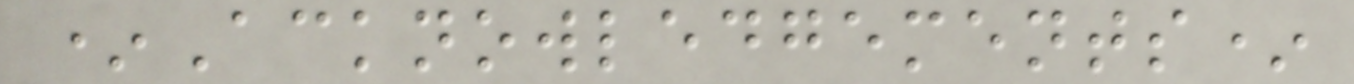*Acknowledgements*
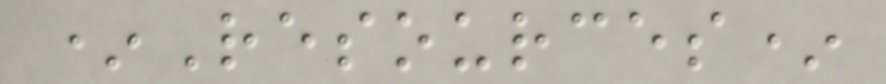*Resources*
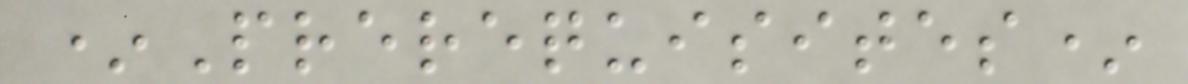*Prerequisites*
